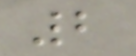2
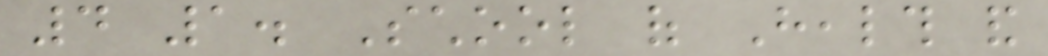4 1. School of Health and
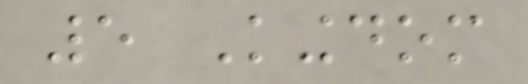5 Kingdom
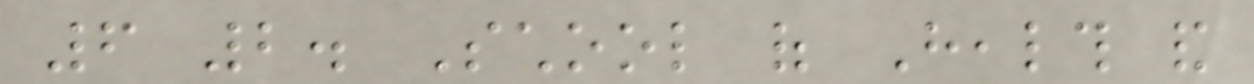6 2. School of Health and
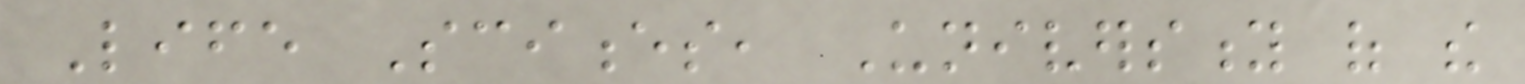Life Sciences, University of the
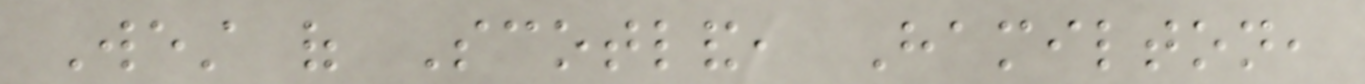West of Scotland, Hamilton,
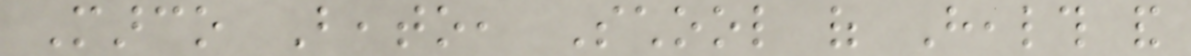Marco Beato, School of Health and
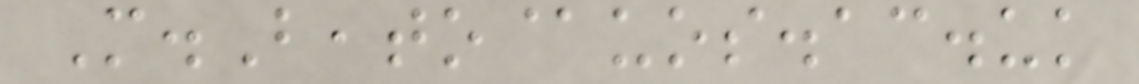M.Beato@uos.ac.uk
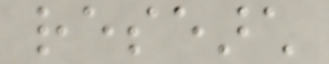research
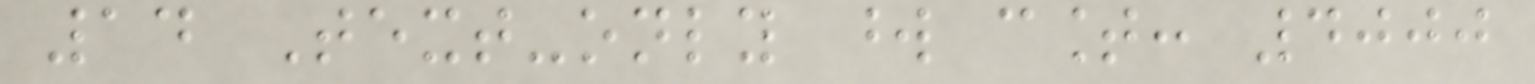14 Text-only word count: 4000
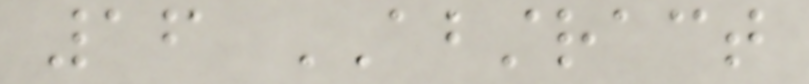16 ABSTRACT
